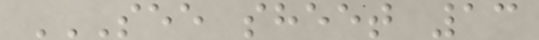SEE SHEET 13
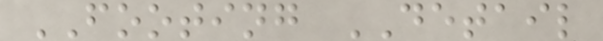FOOTING DETAIL
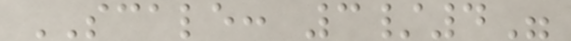SCALE: 3/4"
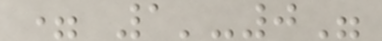= 1'-0"
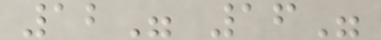12" 16"
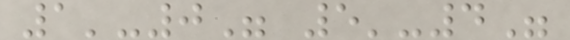1'-0" 5'-4"
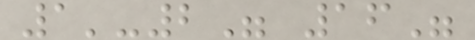1'-2" 16"
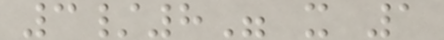3/8" x 1
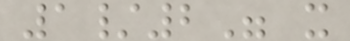1/2" x
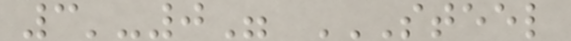3'-0" STEEL
